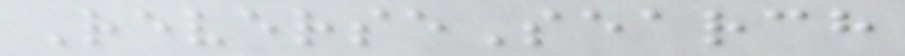ReverseSearch
